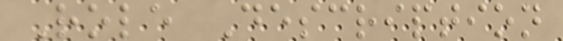Role Description
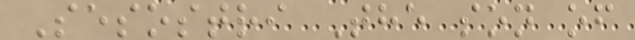Sesostri The son of
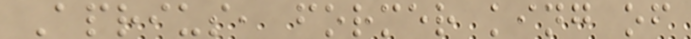Aprius, former king of
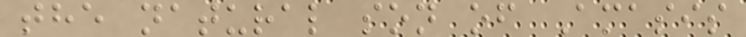the natural son of Amasis
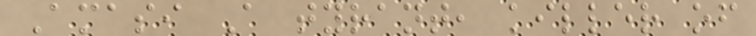Amasi A tyrant, killer of
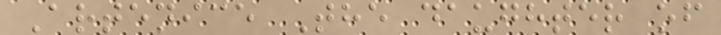Artenice The daughter of
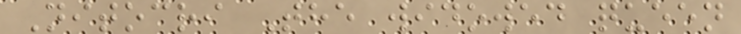Nitocri The widowed queen
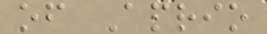of Aprio
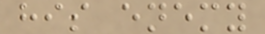his enemy
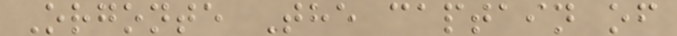Orgonte The captain of
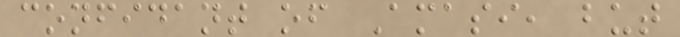confidant of Amasi, but
